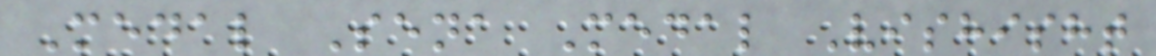Medal Sena Medal Vishisht
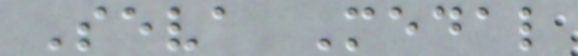Seva Medal
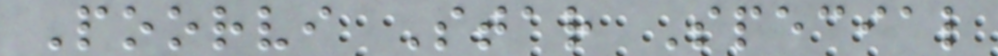Poorvi Star Special
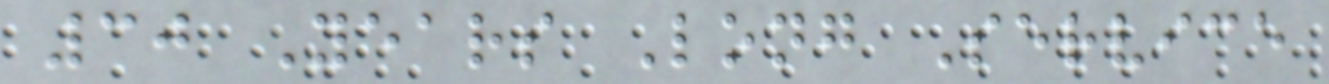30 Years Long Service
